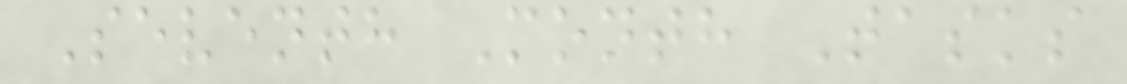Seventh Month Tasks
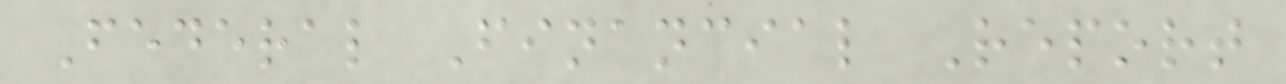Federal Financial Report
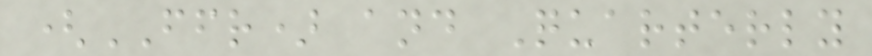(FFR) and Quarterly
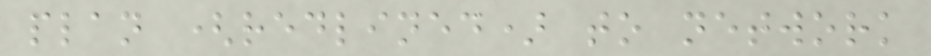plan (redlined) to network
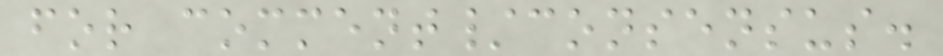for comment/consensus.
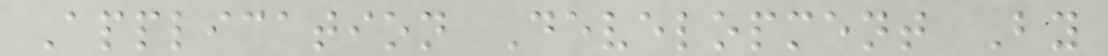Application Development By
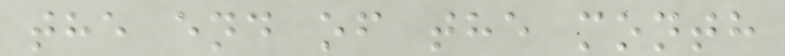the end of the month
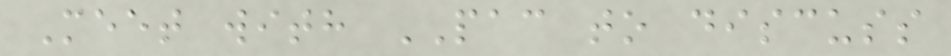Meet with PAC to discuss
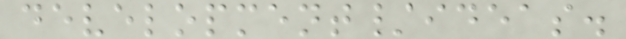development/ideas.
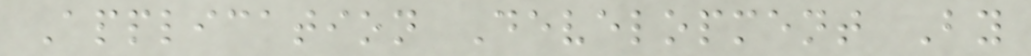Application Development By
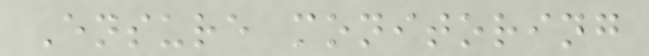Ensure monitoring
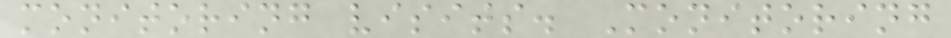monitoring visits. Monitoring
